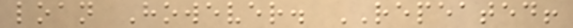loan However. REPEATED!
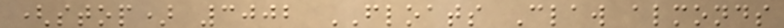(stop) 3002 FLOATS Claw almonds
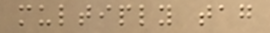multiply tag
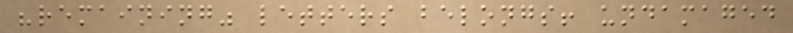"remaining" letters belongs! undamaged
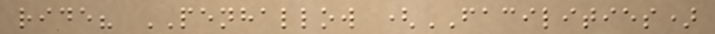ride? PENHALLOW (FACILITIES)
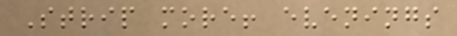Strip more! evenings
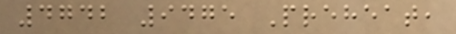4742 9475 Preheat,
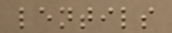lentils
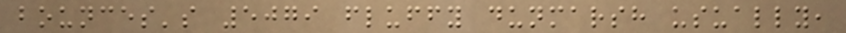bounces's 5079 fluffy dunmarsh usually,
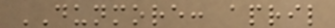DUNMORE: april
